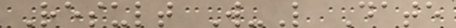Result W-L Date
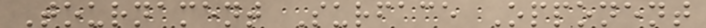Tournament Surface Opponent
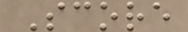Score
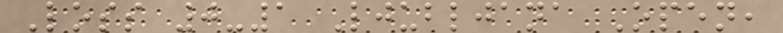Loss 0-1 Ljubljana Open,
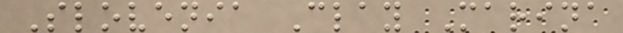Slovenia Clay Marina
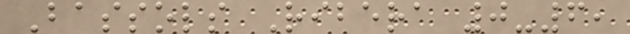Bassols Ribera 0-6,
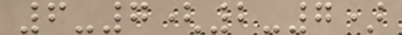6-7(2-7)
